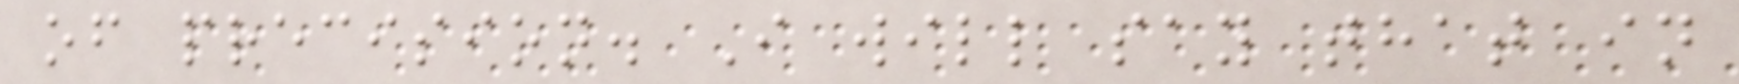of precision. I will say that in
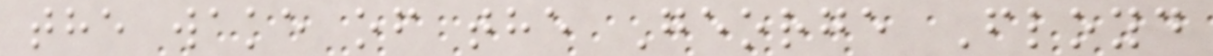the wake of the George Floyd
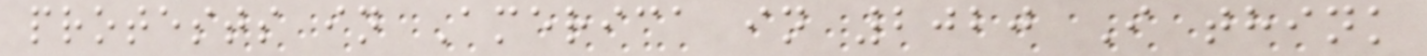protests in America in 2020 I think
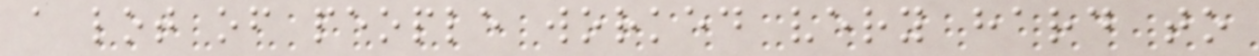a lot of people worked very hard to
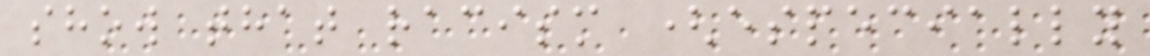show that racism (especially
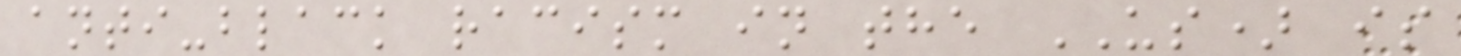anti-black racism in the US) is
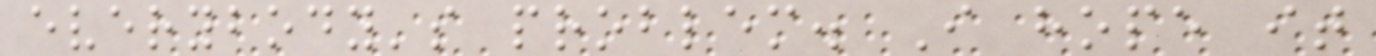everybody's problem. I hope it
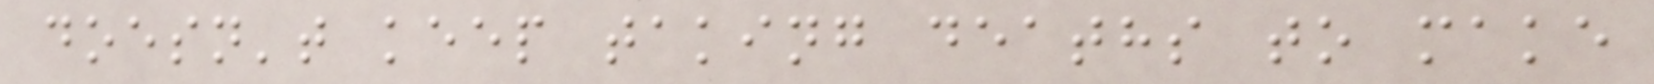doesn't keep taking deaths to make
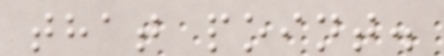that point.
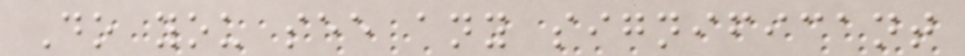Do you see any significant
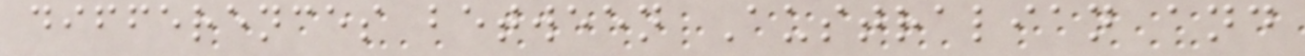differences between Australian and
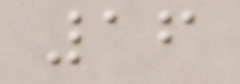16
